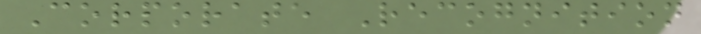Corporate Recognition
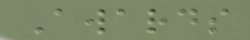Awards
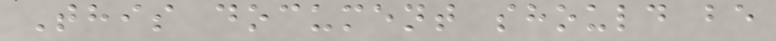This document should be
